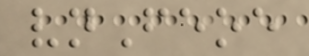vnFeoe
